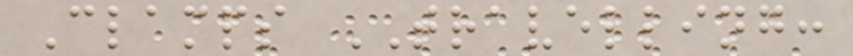Clamps TRAVELLING:
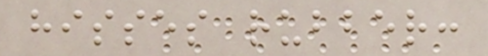hisses rubber:
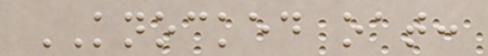KNOCKED oat:
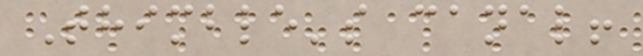Thimble's canal!
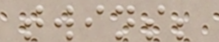twins;
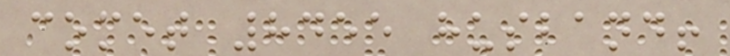comet 8455 husband!
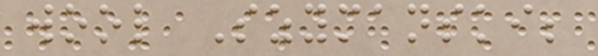wool Szymanski;
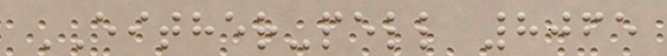EITHER-pell 8065
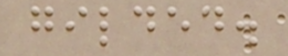gilded.
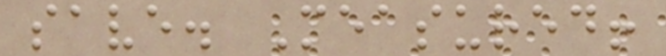save. Measured!
